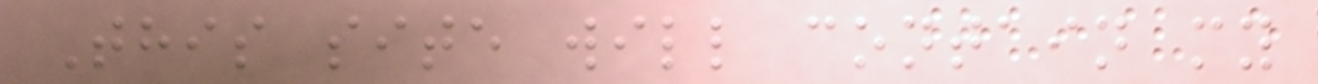This site will contain my
